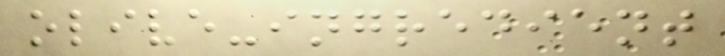olive-ingredient
